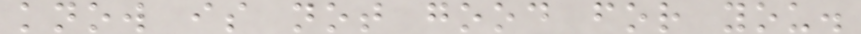know is not good for you.
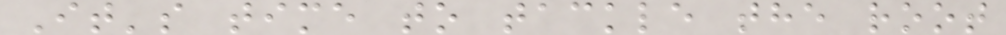It's time to tackle the root
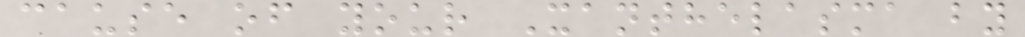cause of your Xanthelasma by
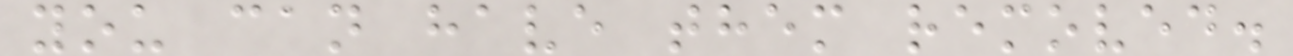you can have them removed.
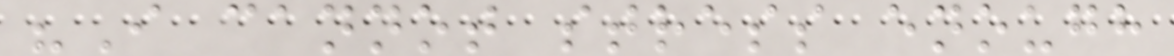"I cannot stress enough
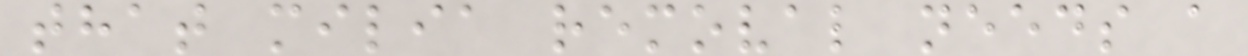that milia removal needs a
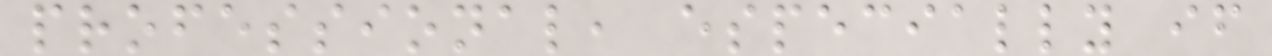professional, especially if
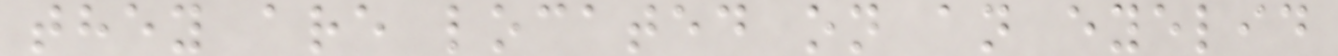they are located on an eyelid
